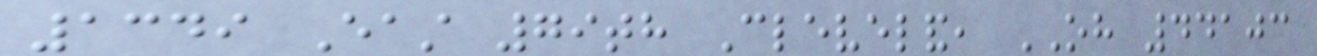1349 East 79th Cleveland, OH 44103
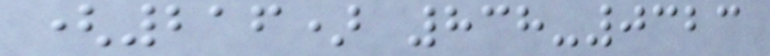(216) 838-0323
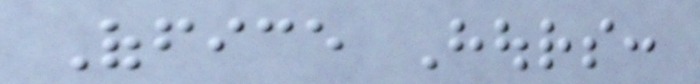Office Hours:
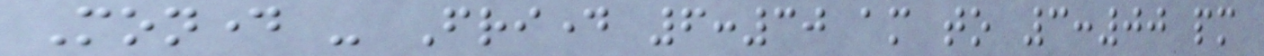Monday - Friday 6:30 am to 3:00 pm
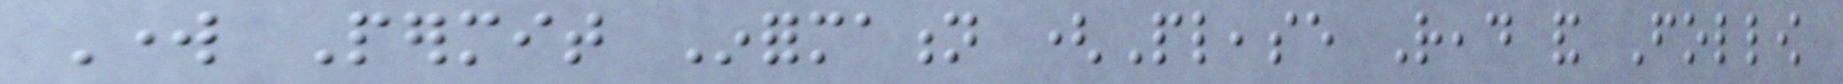Work Permit Information (Please Read and Follow
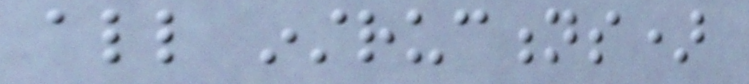all instructions)
